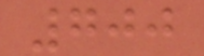700
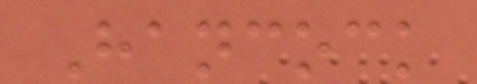Hancock
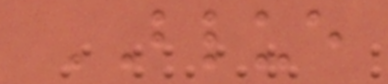BLUE
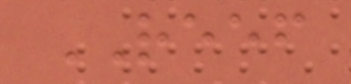REEF
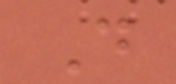D
